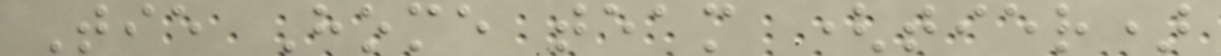Tie Home team (tier)
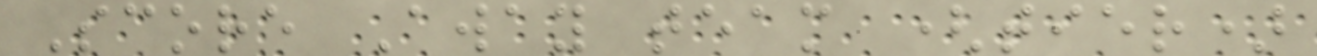Score Away team (tier)
